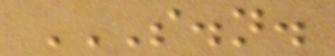S.N.
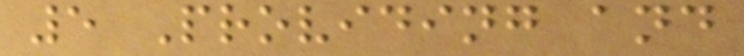5 Providing and
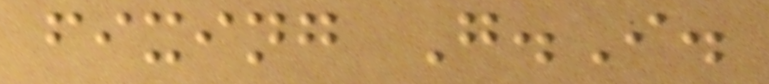fixing G.I.
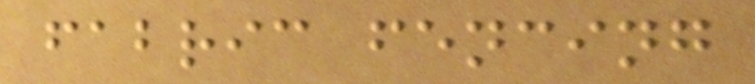fabric fencing
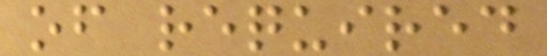of required
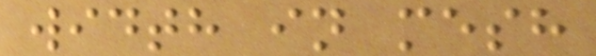width in mesh
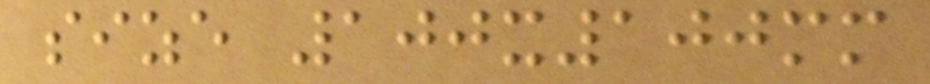size 100x100mm
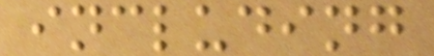including
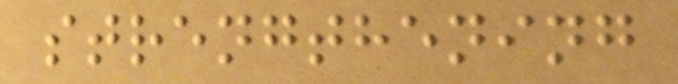strengthening
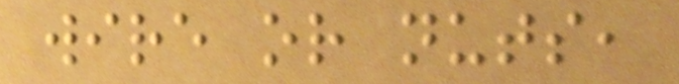wire or nuts,
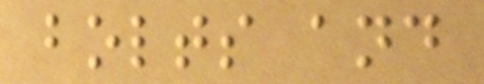bolts and
